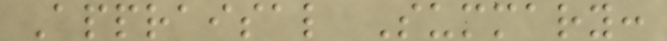Appraisal Summary:
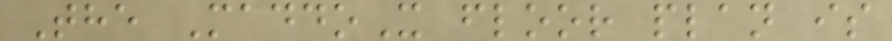The MaddoX floor plan is
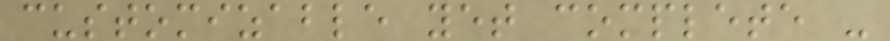customizable yet complete -
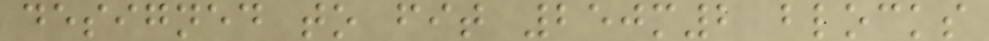designed to fit 250m2 blocks
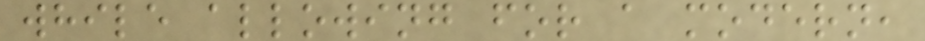while allowing for a modern,
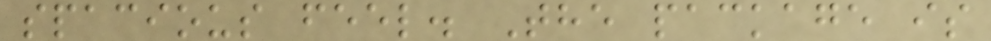spacious feel. The package is
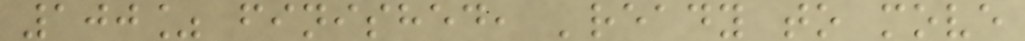100% finished, 'ready to move
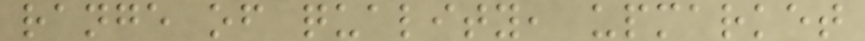range of quality, upmarket
